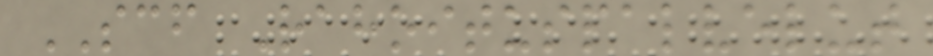SCF Rahoituspalvelut
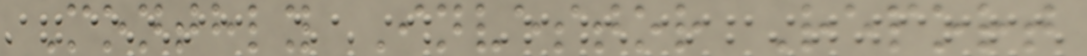Monthly Investor Report
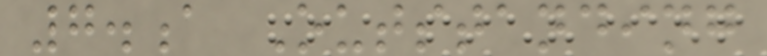7.a Outstanding
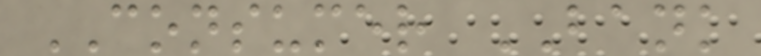CONSUMER BANK
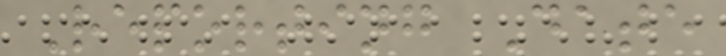Reporting Date
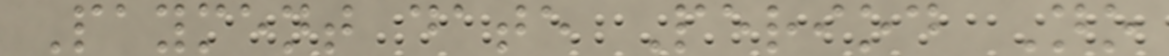Payment date Period No
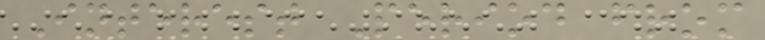Interest Period from
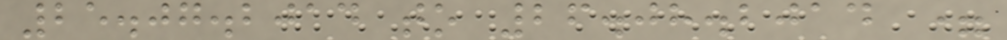25.07.2014 to 26.08.2014 =
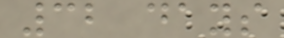32 days
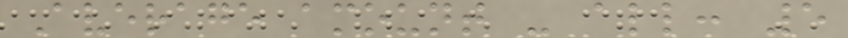Average amount - all: 5
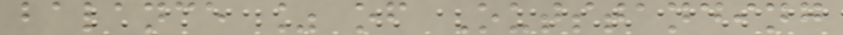balance % of Outstanding
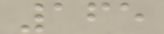165
